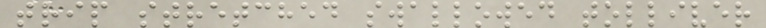trip stretched swallowed tolliver
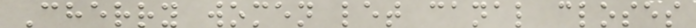Cherry women let canal closes
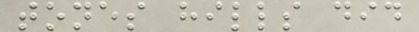tones hills did
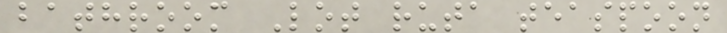bathroom Lot ruta teaspoon
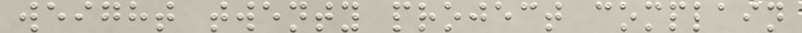weight twenty project complain
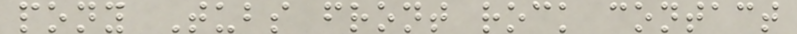pony Tubs front rock contact
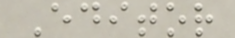Editor
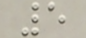5
